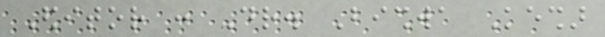Editor : Dr. Bishwa Keshar
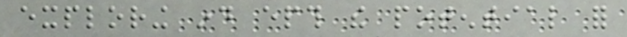exploring ind epth the potential for
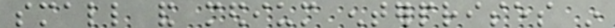small and medium enterprises in
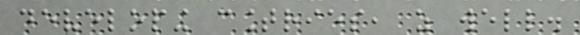developing countries, as well.
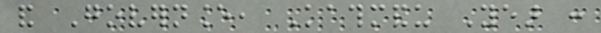and Governance, Kathmandu Year :
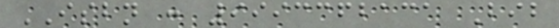ISBN : 9993362131 Bib
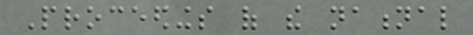Proceedings of the national
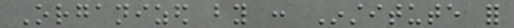Organized by : Institute for
